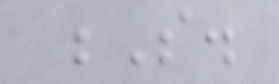S.
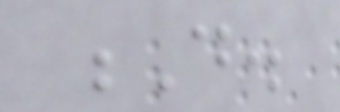D.
